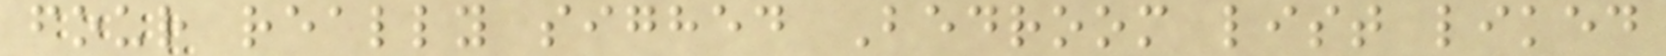four really sighed Bedroom list liked
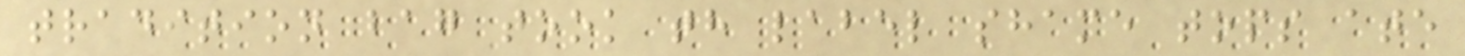tradition bag took th label shame tops ate
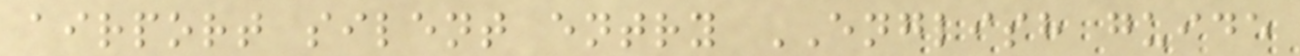airport silent entry ENGLISH guide
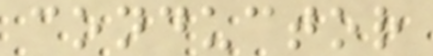conductor
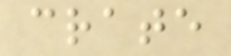crate
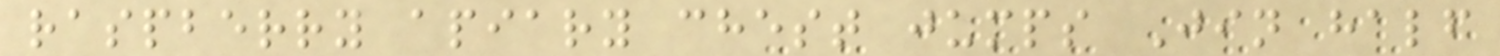raspberry apiary chest jumps Jin half
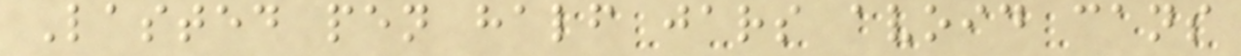Lasted pen half jars avoid cans
